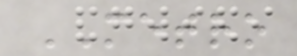METRO
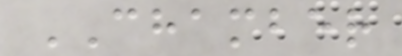CHAMBER
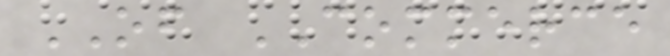OF COMMERCE
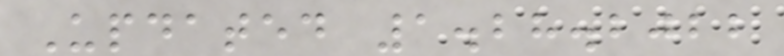Updated 1.28.2022
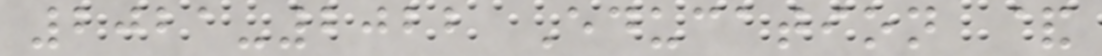2021-2022 Education &
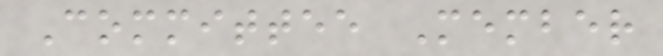Committee Member
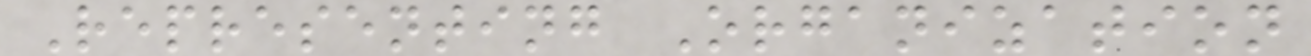Representing Organization
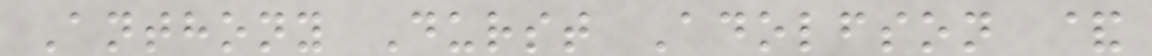Anthony Durst Adolfson &
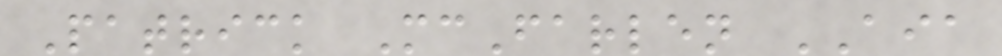Patrick McFarlen AIA
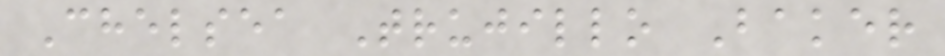Chelsea Trujillo Baker
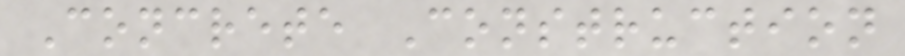Concrete Construction
